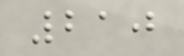210
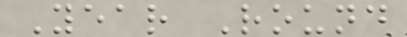Year Round
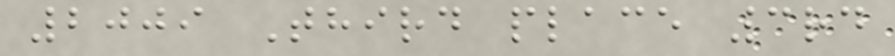2009 Third place 3rd
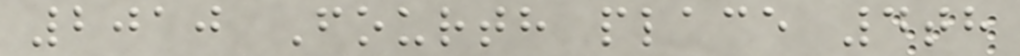2010 Fourth place 4th
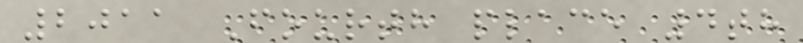2011 Fourth place 4th
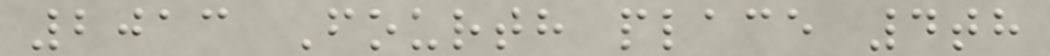2013 Fourth place 4th
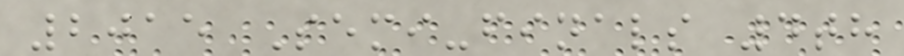2015 Semi-finals 4th
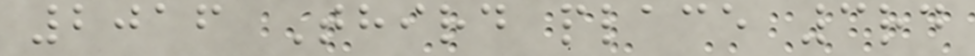2016 Third place 3rd
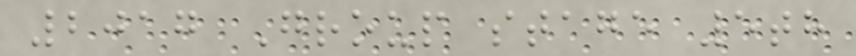2017 Group stage 5th
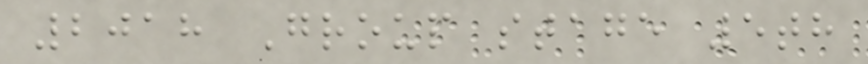2018 Group stage 5th
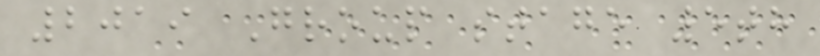2019 Group stage 5th
